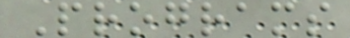Programs
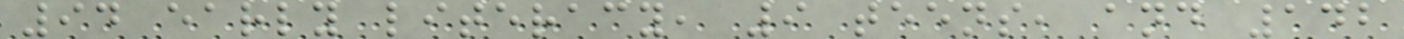94 early literacy, 9 teens, and 142
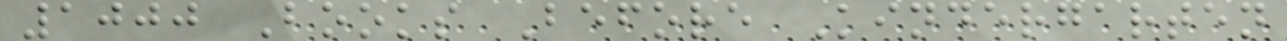1000 Books Before Kindergarten
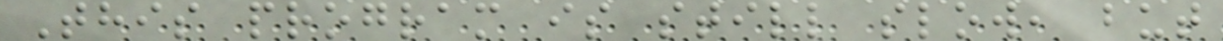This program is still slow, but
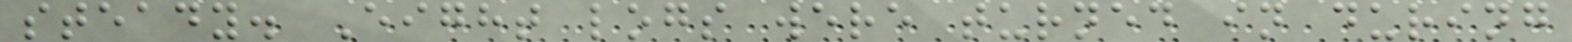steady. Eight logs were turned in during
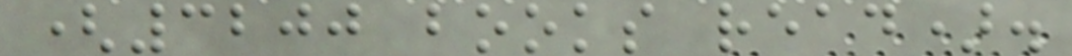(3200 books read).
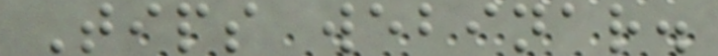Tips webinar.
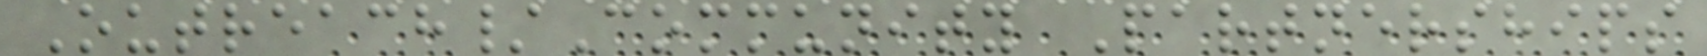Outreach/Community Partnerships
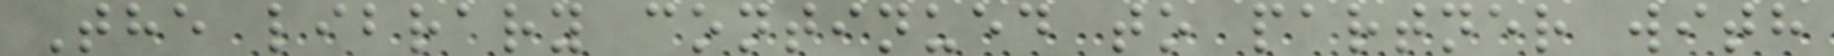The library continued to partner with
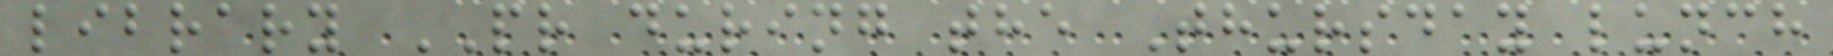library PR during the Thursday lunch
